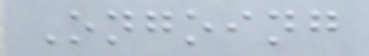Ongoing
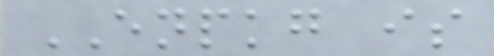ENPKG is
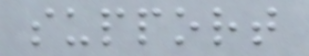support
